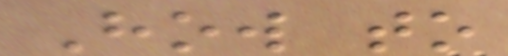How to
